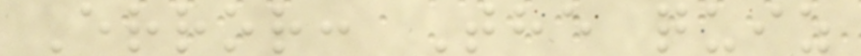Error: The quiz
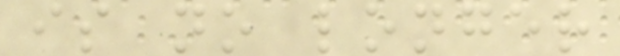is no longer
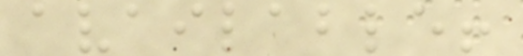available!
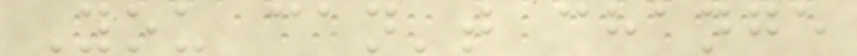You can't change
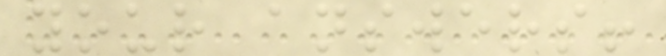your answers!
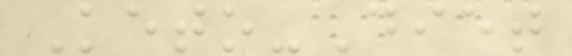Keto-Diet
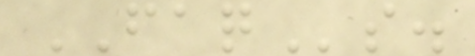FAQs.
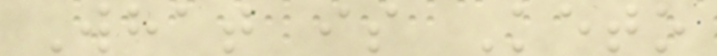What is Keto
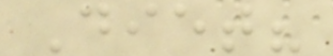Diet?
